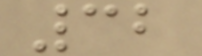32
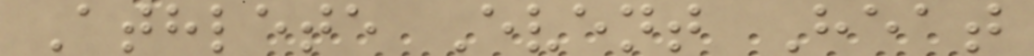Athlete Event Heat
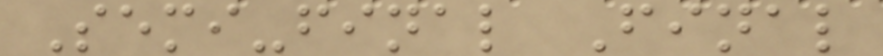Semi-final Final
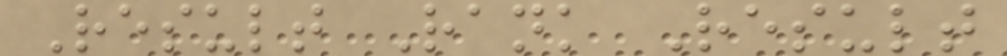Result Rank Result
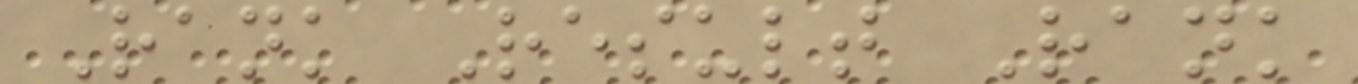Rank Result Rank
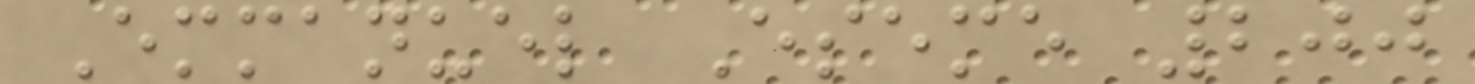Emmanuel Eseme 200
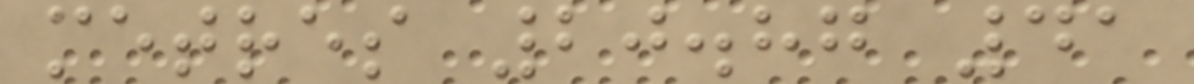metres 20.87 41
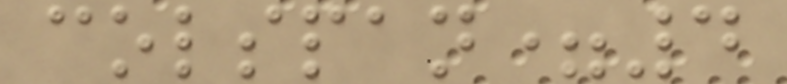colspan=4
